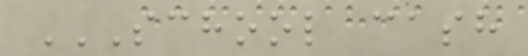SCHOOL CASH
